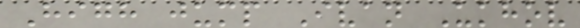High jump Ivan Ukhov
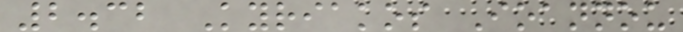2.32 Kyriakos Ioannou
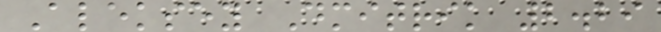Aleksey Dmitrik 2.29
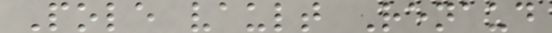Pole vault Renaud
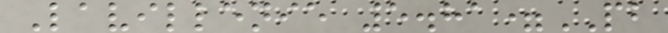Lavillenie 5.81=PB
